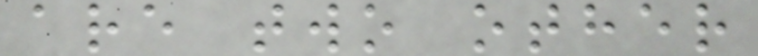are two other
